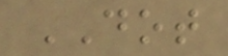DOT
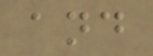and
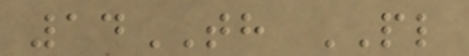14TH PL
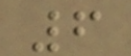6
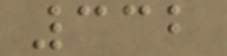332
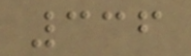336
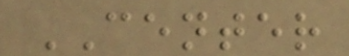CENTER
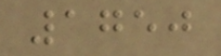1750
